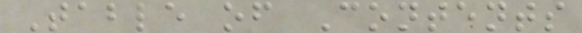Table of Contents
